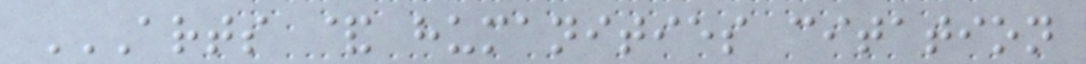ARTS & HUMANITIES CITATION
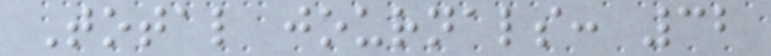Total journals: 32
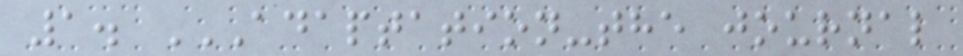1. ADAPTATION-THE JOURNAL
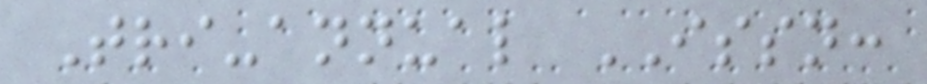Tri-annual ISSN:
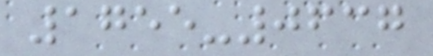1755-0637
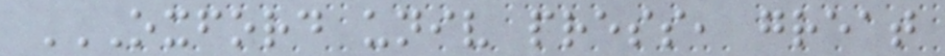OXFORD UNIV PRESS, GREAT
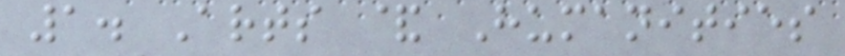1. Arts & Humanities
